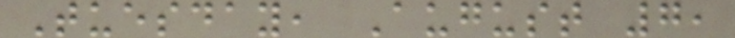Tuesday, August 7,
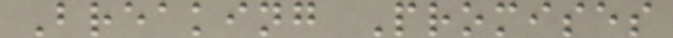Breaking Promises
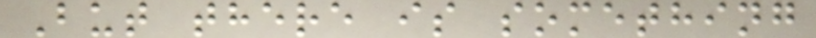But there is something
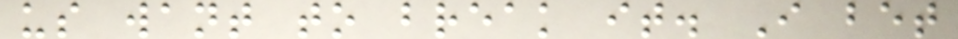us want to break it. I bet
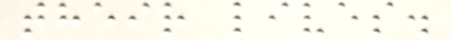their lives.
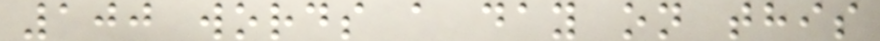100 words a day on this
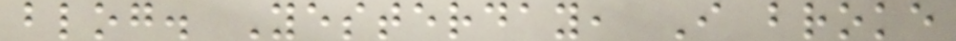blog. Yesterday, I broke
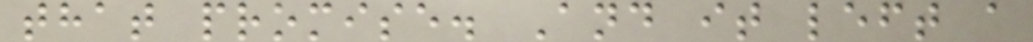that promise. And it left a
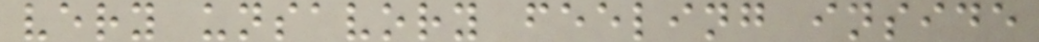very unsavory feeling inside
